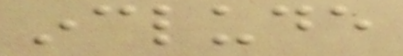include
